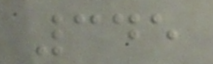345
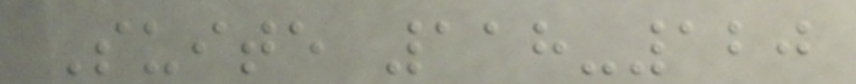Suite 118-120
